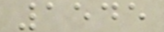1545
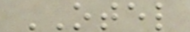OTEL
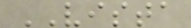VISTA
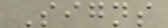Signs
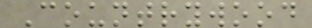Countrywood
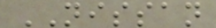NISSAN
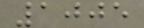1005
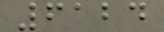6124
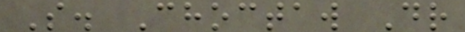S. Choctaw Dr
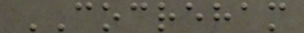COCREHAM
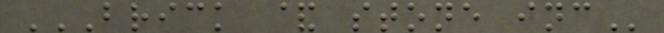BRICK & STONE INC
